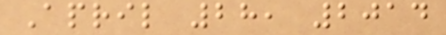April 28, 2014
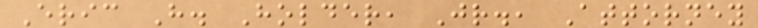Eric H. Holder, Jr., Attorney
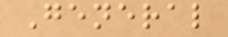General
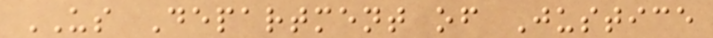US Department of Justice
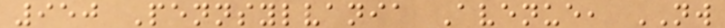950 Pennsylvania Avenue, NW
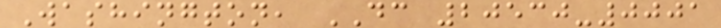Washington, DC 20530-0001
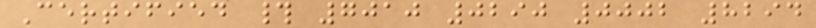Certified # 7010 0290 0002 8294
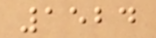1524
